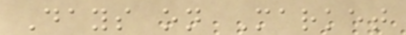Days on Market
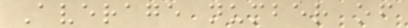Average number of
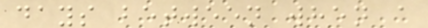days between when a
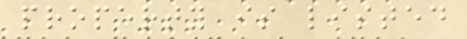property is listed
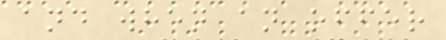and when an offer
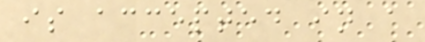is accepted in a
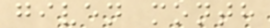given month
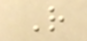R
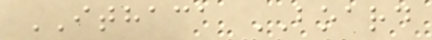ITHACA BOARD
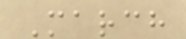March
